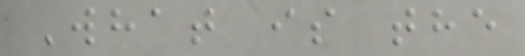What is the
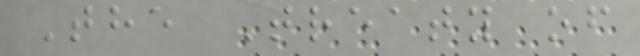The Treaty of
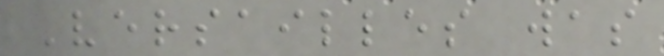Versailles was
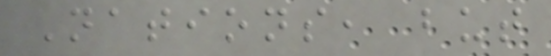Nations, but
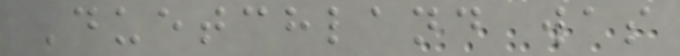Duetchland was
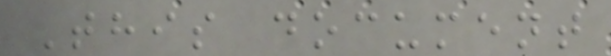This document
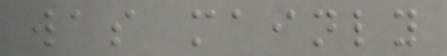was mainly
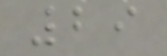29
